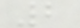2
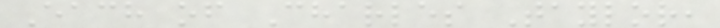Each of Charles Taylor,
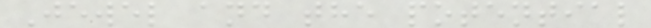Jewel and the potential
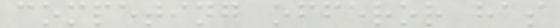competing offeror has
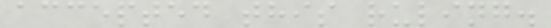accepted this ruling.
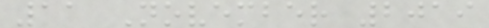11 November 2019
